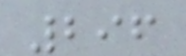296
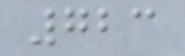723
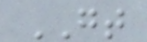GT
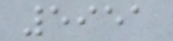5951
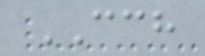CCH
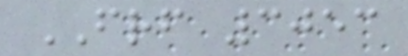FRF 3053
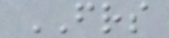FRS
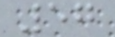57
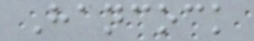Hancock
